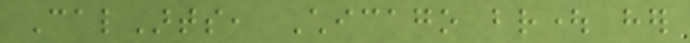CalArts, Chicago brought her
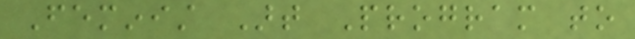Feminist Art Program to
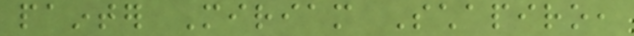painter Miriam Schapiro,
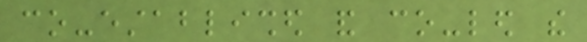co-established and co-led the
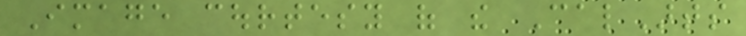Image courtesy of the CalArts
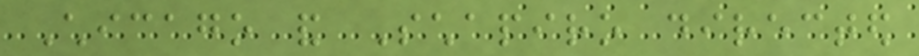Chicago and Schapiro directed
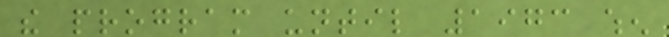the program until 1973 when
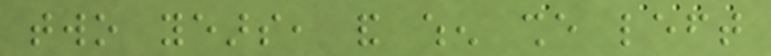two years, and when she left
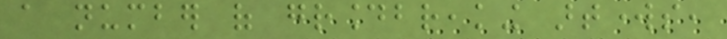a number of groundbreaking artworks,
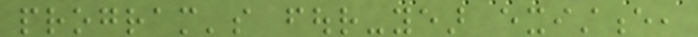program's four-year existence,
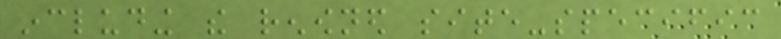including the renowned site-specific
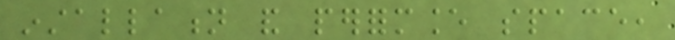installation and performance space,
